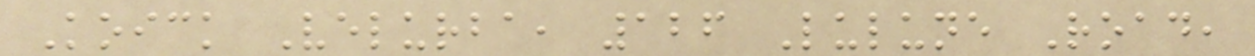Koick Velurba, 126 Lulune Road,
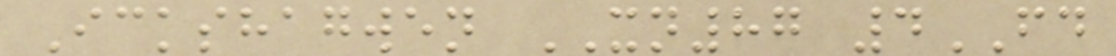Ickshagwen XN87 4FD
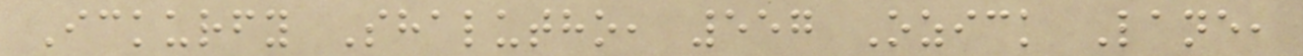Ickurfy Shalutho, 557 Ozick Lane,
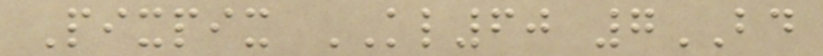Pixpix KL60 7BD
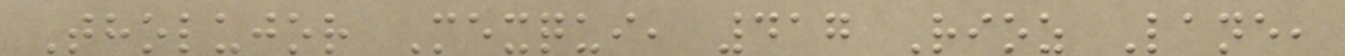Tholujor Mexqui, 417 Rioz Lane,
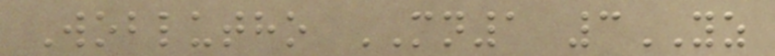Woblutho MN1 3YZ
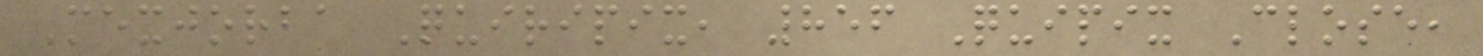Mexjorba Quiripix, 856 Quipix Close,
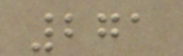271
